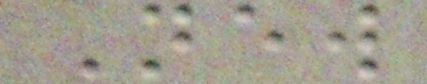New
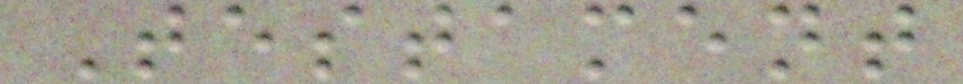Testament
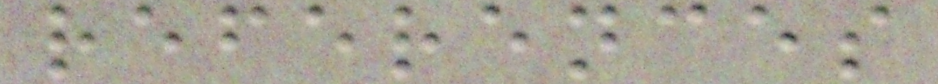references
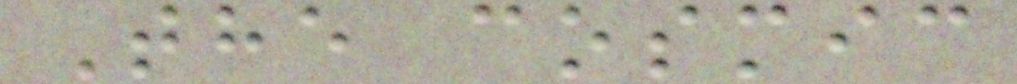The cosmic
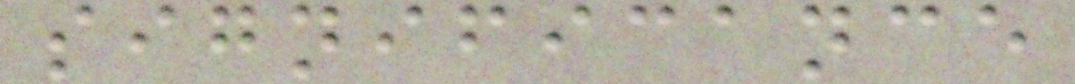significance
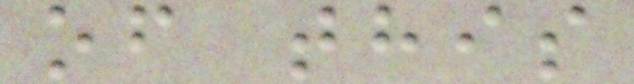of this
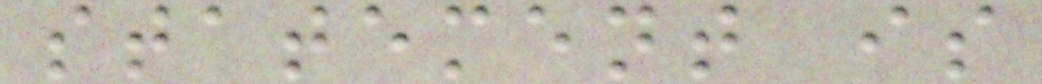statement is
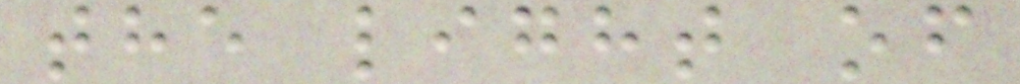the light of
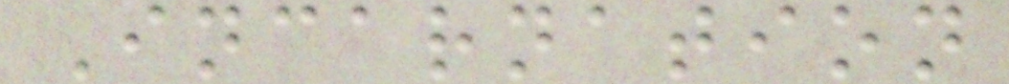Incarnation
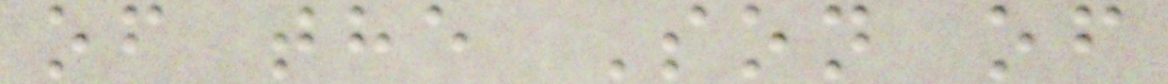of the Son of
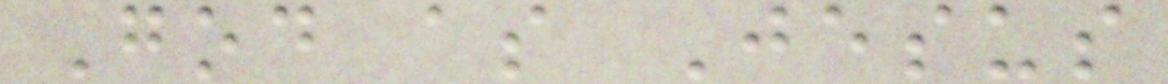God as Jesus
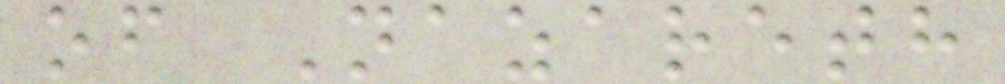of Nazareth
